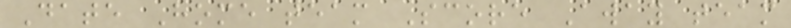Date Home team Score Away team
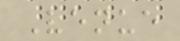Venue
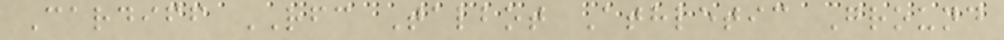Cardiff RFC Talbot Athletic Ground
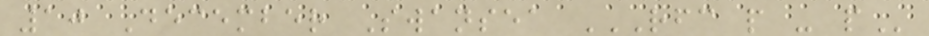10 December Swansea RFC P - P
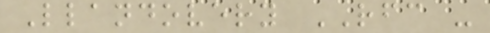Llandovery RFC -
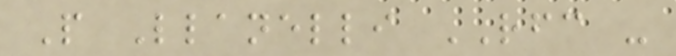P Llanelli RFC -
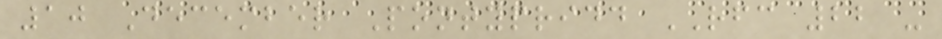10 December Pontypridd RFC 22 -
